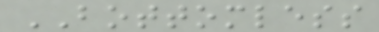BOTTOMLESS
